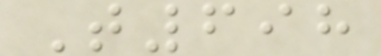T698
